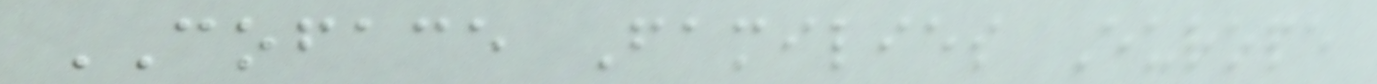COFACE Families Europe
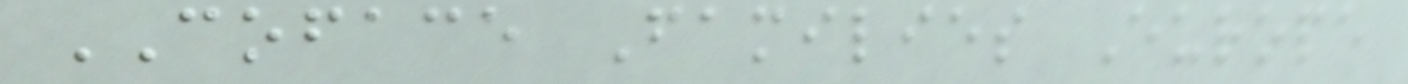COFACE Families Europe
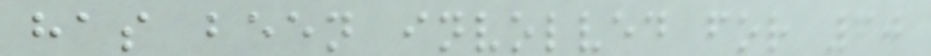has been involved for 60
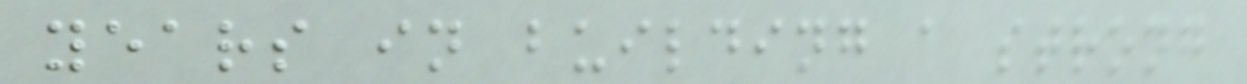years in building a strong
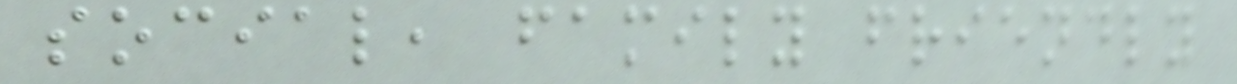social, family friendly
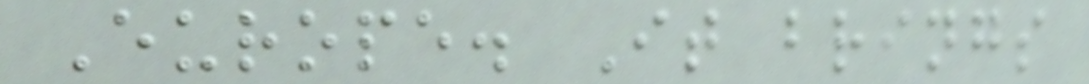Europe. It brings
